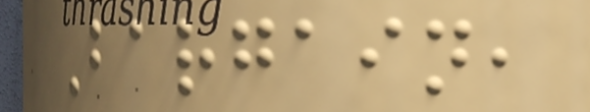Bargain,
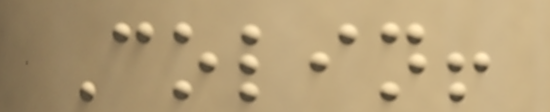Colin!
